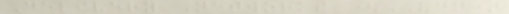Delivery Networks (VDN)
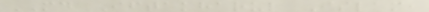MD Iftakharul Islam,
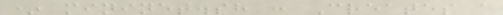* mininet.sh : Creates a
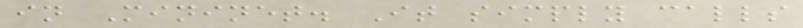in Mininet. It simply calls
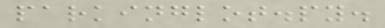parkinglot.py.
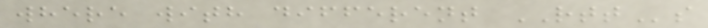where with different RTTs
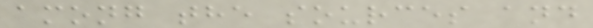among the sources and
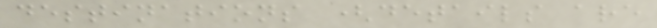destinations (details are
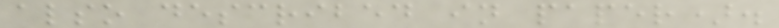also described in paper).
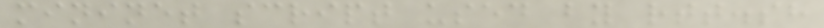mininet script used by rtt.sh
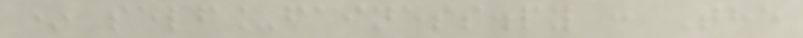* self_fainess.py : The
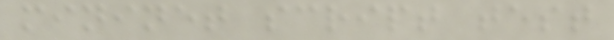mininet script test
